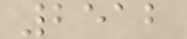2512
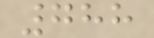788
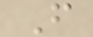F
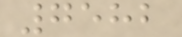7582
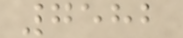7582
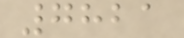7821
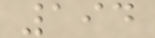194
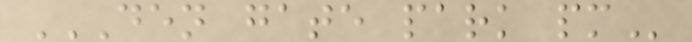DEN GATE PARK PM
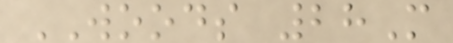WOODS 28M
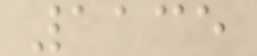1135
